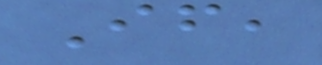If,
